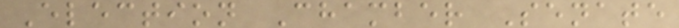Election Chamber Senate
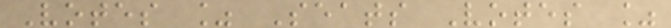Votes % Seats Votes %
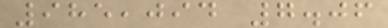985,094 7.06
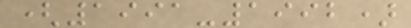(1991-1992)
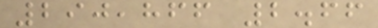290,866 2.66
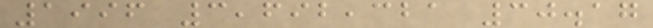1996 3,692,321 30.17
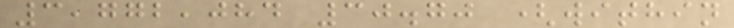3,772,084 30.70 (within
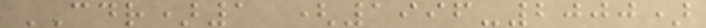CDR)1 (1996-2000)
